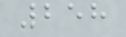258
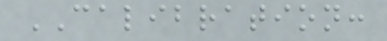CALIBRATION:
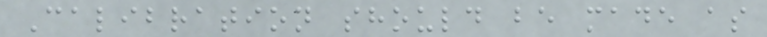Calibration should be made as
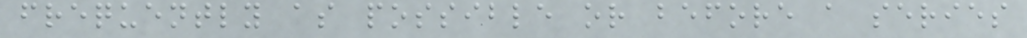frequently as possible or before a series
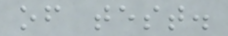of test.
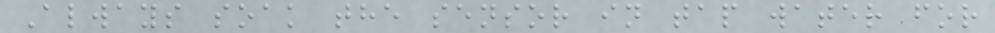Always soak the sensor in tap water for
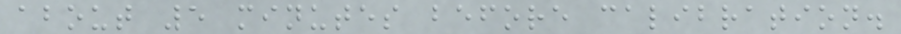about 5 minutes before calibration.
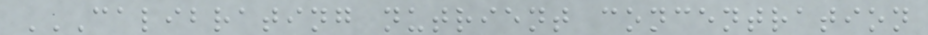CALIBRATING NUTRIENT CONCENTRATION
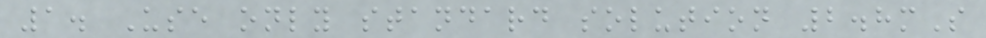1. Use only standard solution 2.8mS
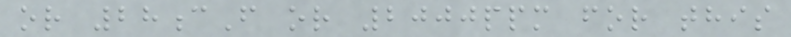or 28cF or 2000ppm for this
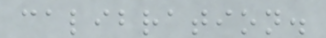calibration.
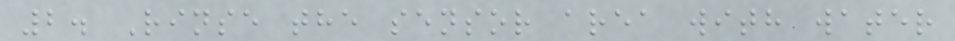2. Rinse the sensor area with water
